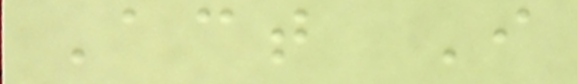Act I
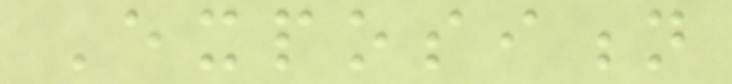Exposition
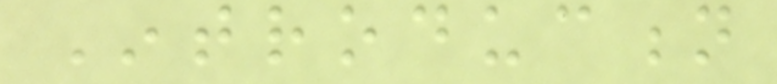Introduction
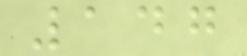147
